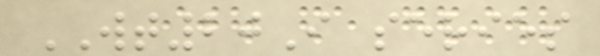WT20I series
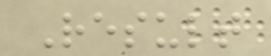Result
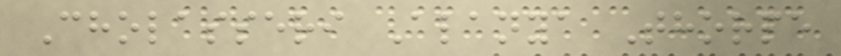Cholasseri Alanya Thorpe
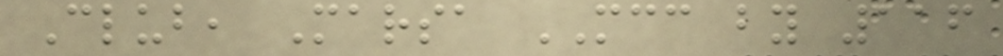Club, Marsa MCC by 116
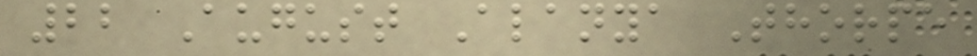22 August Alanya Thorpe
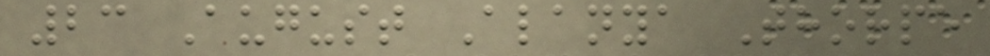23 August Alanya Thorpe
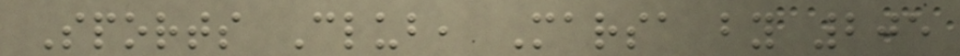Sports Club, Marsa by 205
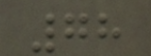78
